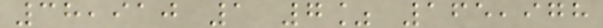38,910 1 7% 165,978
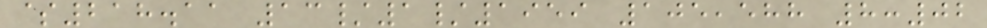$218.11 13/1/1959 105,588 8:02
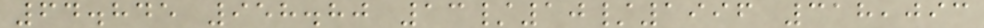64.845 958.80 13/10/1996 318,093
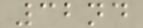32nd
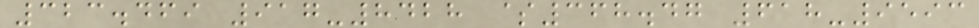323.469 917-8428 $368.47 618-9593
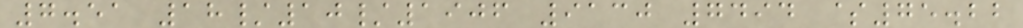7.51 18/10/1906 9130 7494 $75.22
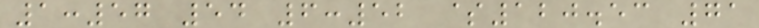1:57 54 6:52 $120.53 71
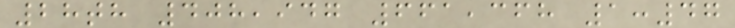28th 408,947 661,368 1:47
